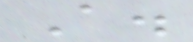A.
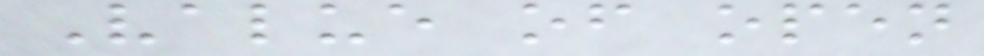Value of open
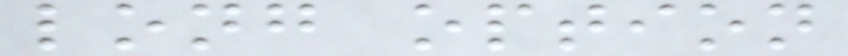long option
